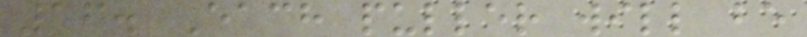16. Each puller will be
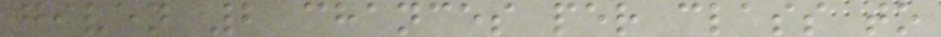given 2 chances per class to
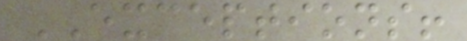EXCEPTIONS!
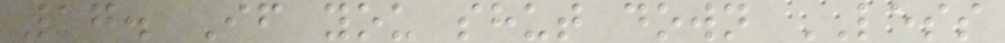17. If you shut down LESS
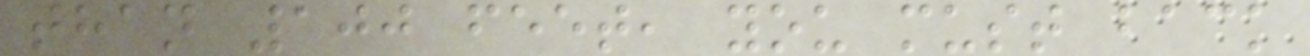than 100 feet, you must back
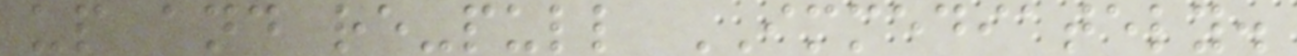up and re-pull IMMEDIATELY.
